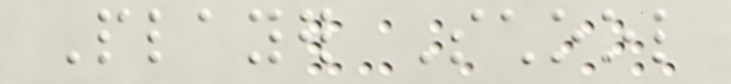Player School
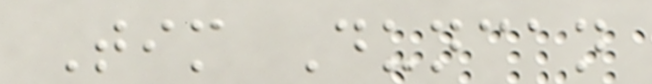Tim Duncan
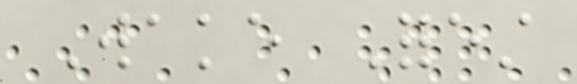Wake Forest
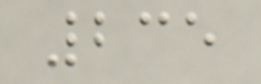235
